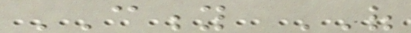CITY OF
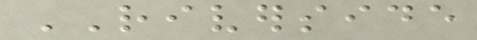RIVERSIDE
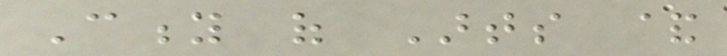City of Arts &
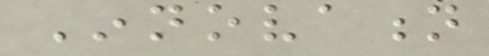Innovation
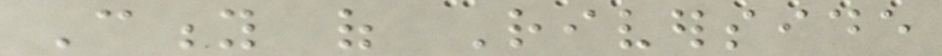City of Riverside
